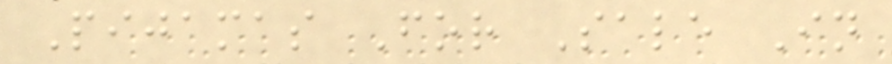Pijamas For Sale In
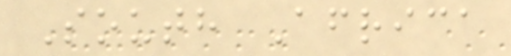South Africa
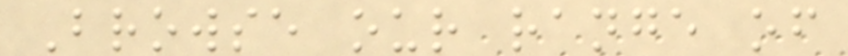Browse our range of
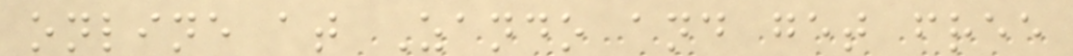online at Zando and get free
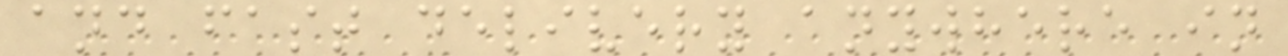and fast delivery anywhere in
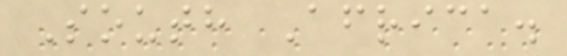South Africa.
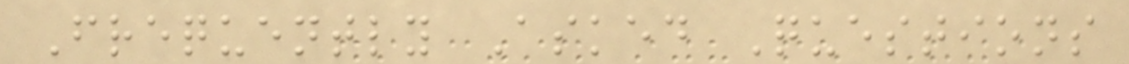Frequently Asked Questions
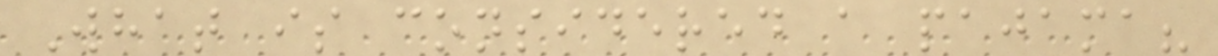What is considered a pajama?
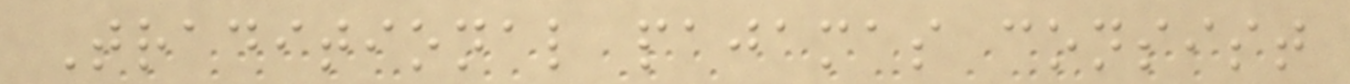Traditional pajamas consist
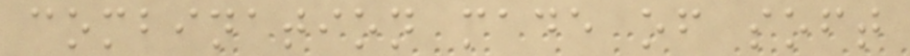combination made of soft
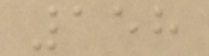158
